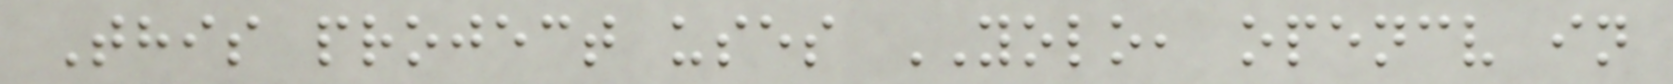This project uses YOLO, opencv in
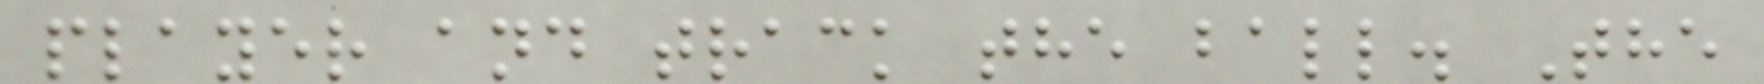player and track the ball. The
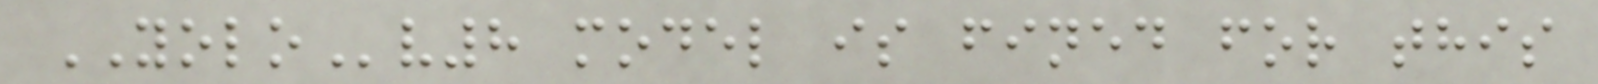YOLOv8 model is fined for this
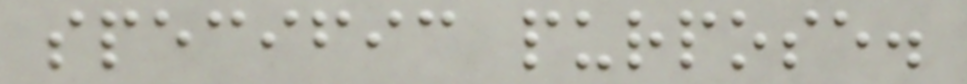specific purpose.
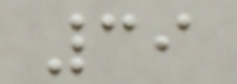39
